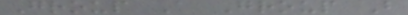Group A Group B
